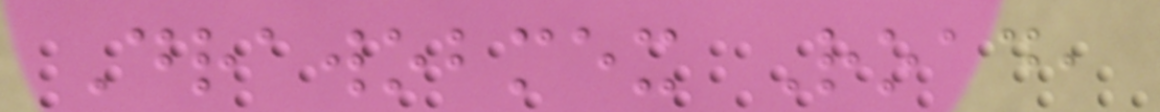Drawobmex Road,
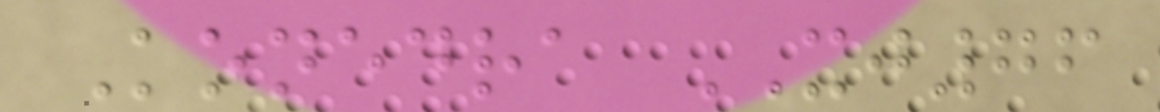Konedra XJ76
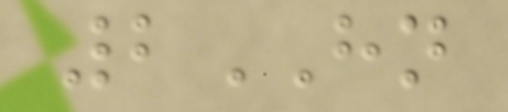2HN
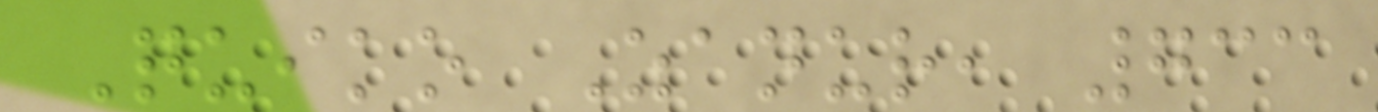Quiko Zanur, 733
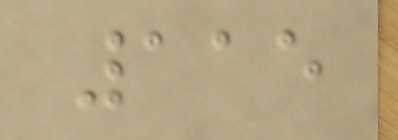115
